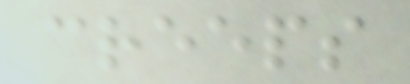creeps
